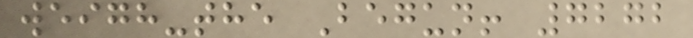weigh-the Begun! 7272
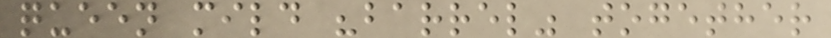queen mild "barrel" together
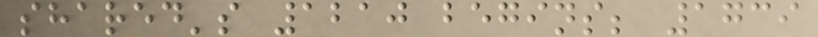shared's 1210 begins; 1739
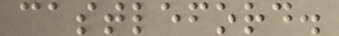castleford.
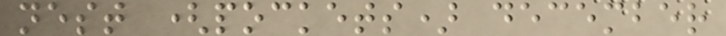nest (pockets) december
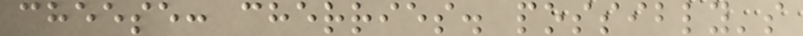cheese: cherries. possibly's
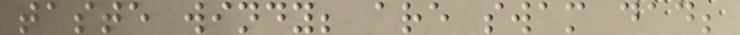taste windy; are swam dad;
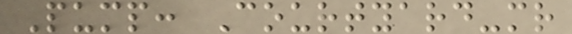Pump: Courtyard-mr
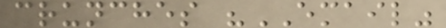crunches "EMAIL"
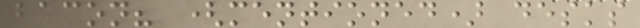bacon? (mentioned) desks
